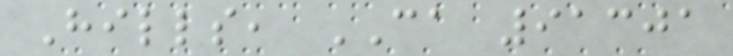Hills, CA 91301
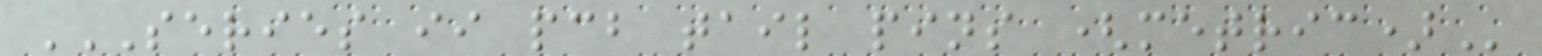SERIES II PCB TAIL PINS (METRIC)
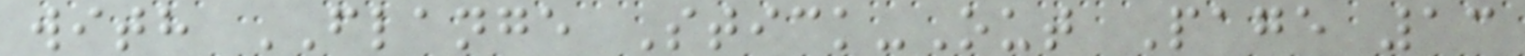with FLANGE Stick-Out Page 13
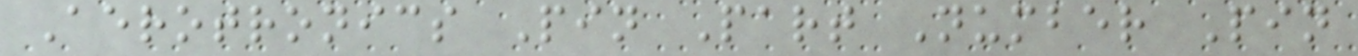Aerotronics Pin Part Number Pin
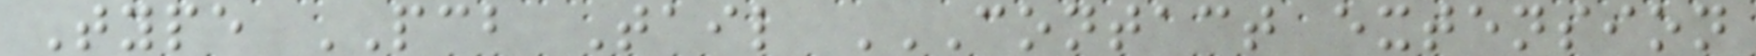Type PCB Tail CONTACT EXTENSION
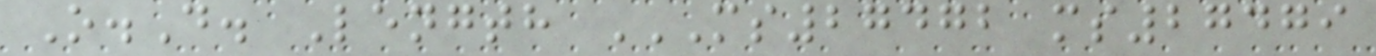O.D. Length MS27472 MS27479
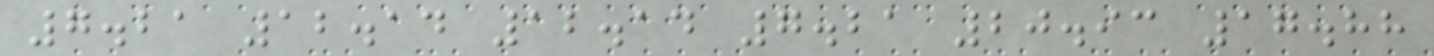7.21 12.14 12.14 7.21 20.93 17.88
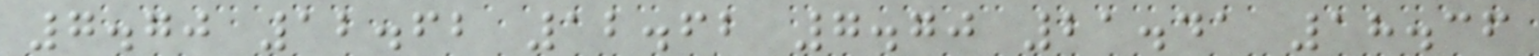7.70 12.62 12.62 7.70 21.41 18.36
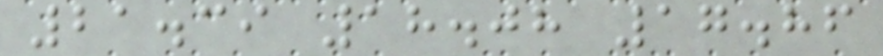21.39 18.08 17.86
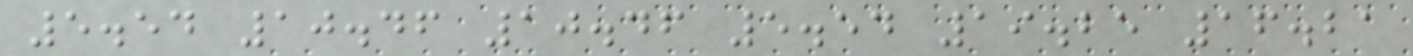5.54 10.46 10.46 5.54 19.25 16.21
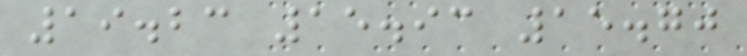19.23 15.93 15.70
